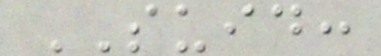SUID:
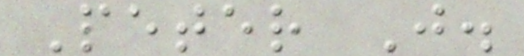Peter J.
